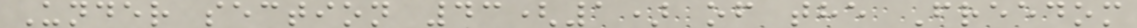Under section 43(1) of the Freedom
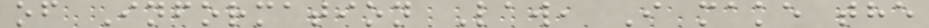of Information Law, I make the
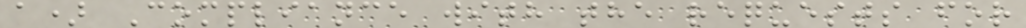a) Compliance with the requests for
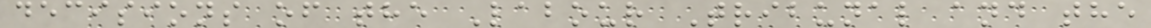decisions of the Labour Tribunal and the
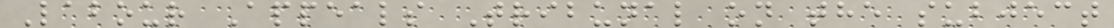Labour Appeals Tribunal on the subject
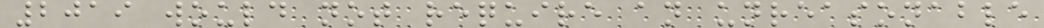2019 would not require an unreasonable
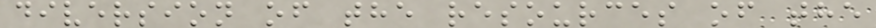diversion of the resources of the
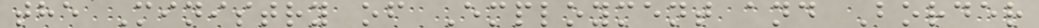the Ministry of Employment and Border
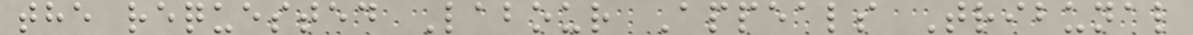the requested Labour Appeals Tribunal
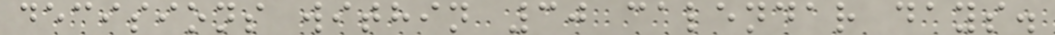decisions within 30 calendar days.
